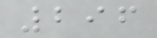296
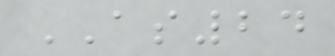AS24
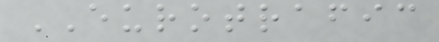EUROTRAFIC
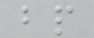bp
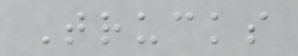Trucks
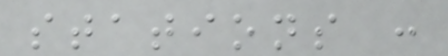stations :
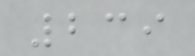239
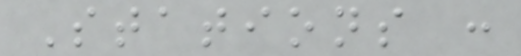Stations :
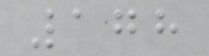178
